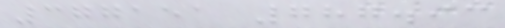377151 787.93
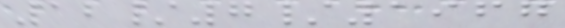12/7/1967
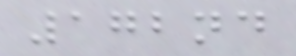172nd
